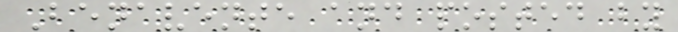Benavente and posted by
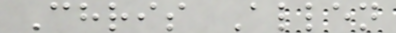Chris Allen
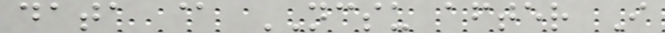data @ NCSU after I
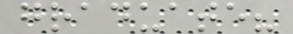graduate?
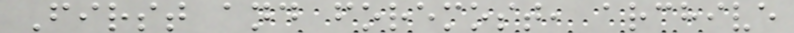First and foremost, archive
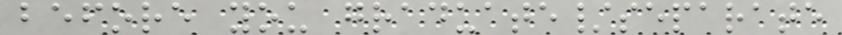before you graduate/separate
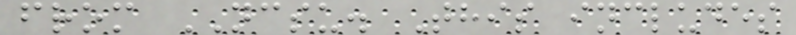from NCSU. This includes
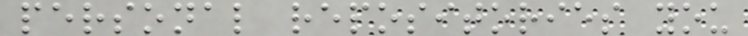personal repositories you
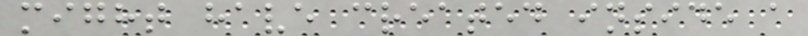might have created inside a
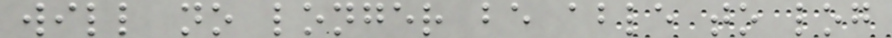will no longer be able to log
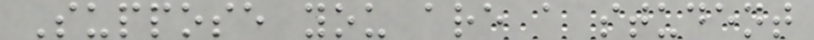Suppose you are a student
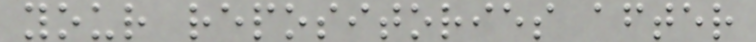your repositories after
